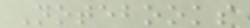Notebooks
